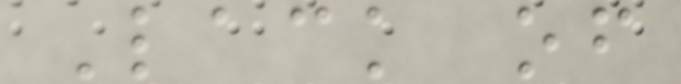Lack of
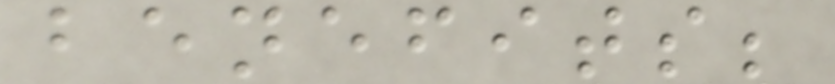benefits;
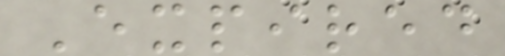Expired
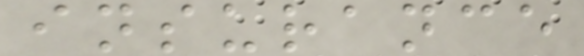insurance
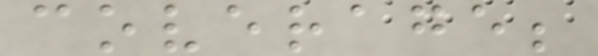coverage;
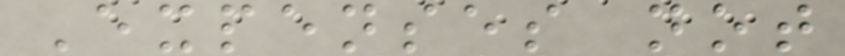Expenses not
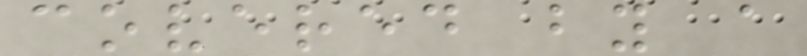covered by a
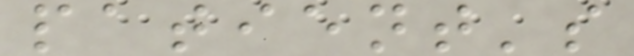patient's
